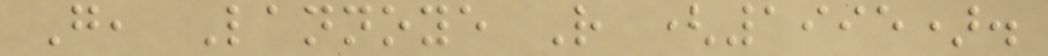G, Lannoye R (1995).
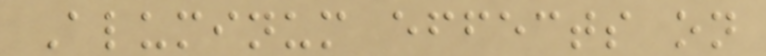Aluminum effects on
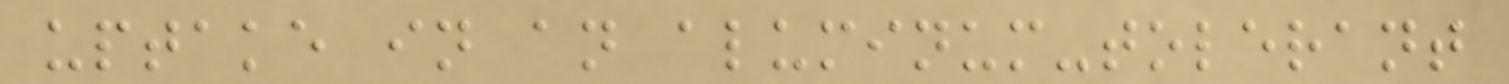uptake in an aluminum-tolerant
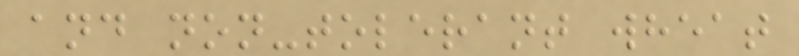and non-tolerant wheat
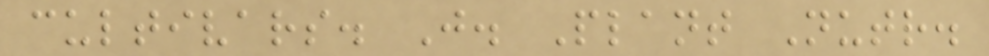cultivars. J. Plant Nutr.
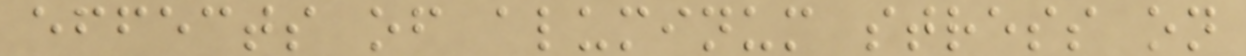effects of aluminum stress on
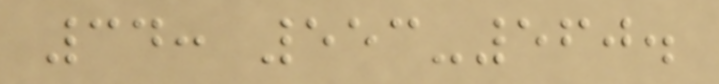34: 553-560.
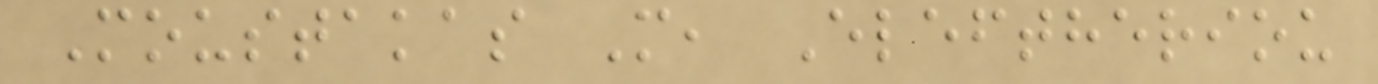Moustakas M, Eleftheriou
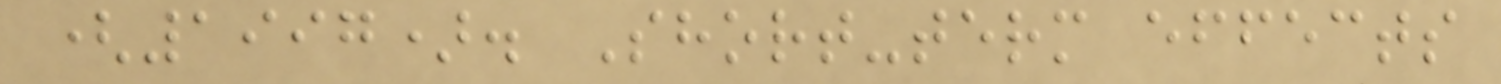(1997). Short-term effects
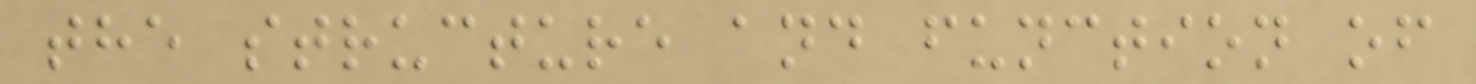the structure and function of
